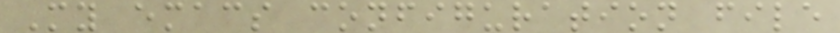My emacs configuration file
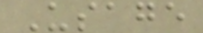Usage
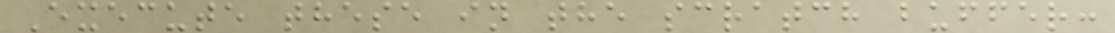Execute these in the scratch buffer:
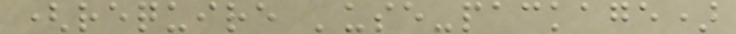(require 'use-package)
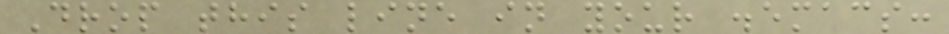Drop this line in your .emacs:
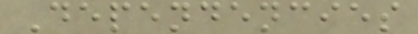Dependencies
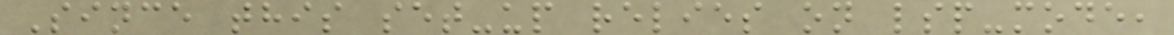Since this set-up relies on lsp-mode,
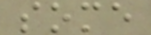some
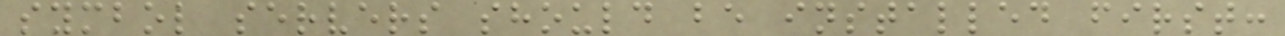symbol servers should be installed first:
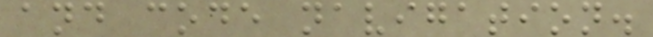and code navigation.
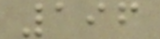196
